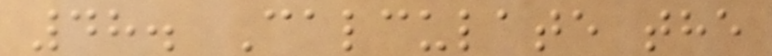48. Calculate the
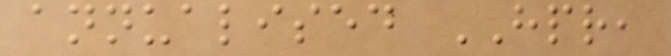annualised HPR,
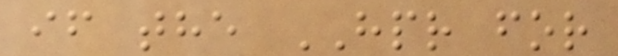if the HPR for
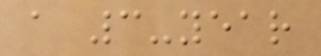a 3-year
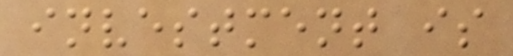investment is
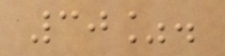30%.
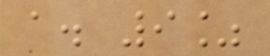a. 9%
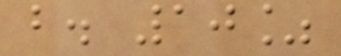b. 10%
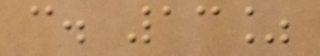c. 13%
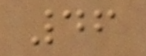46
